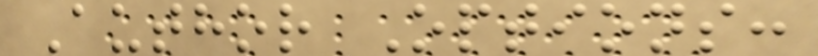Author Options:
